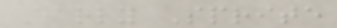Early Sprite
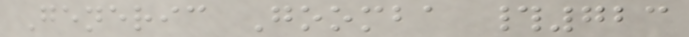Generic Goomba #723
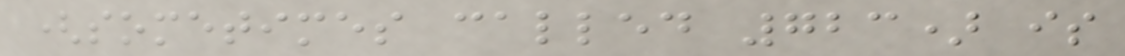(sometimes called 723) is
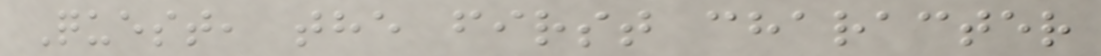Quest, the first character
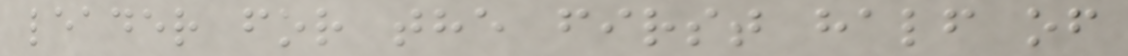leader for the first half of
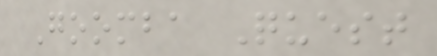Goomba Quest
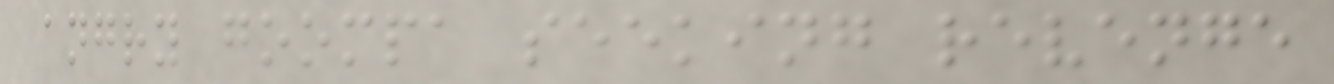angry goompa seeking revenge
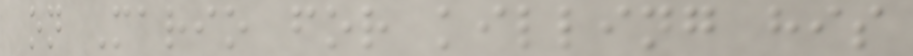on Mario for killing his
